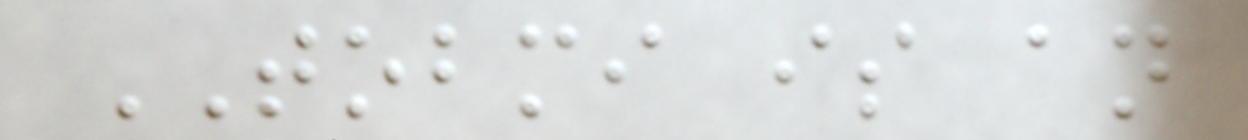TOBMI is an
